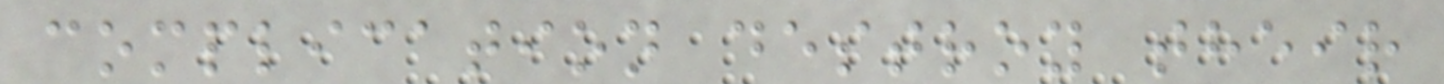complication destroy their
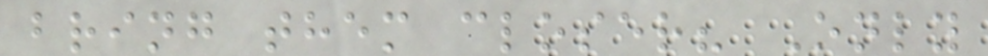bring them closer? Only
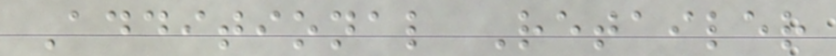Additional Retailer
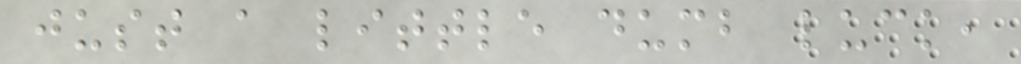just a little dumb luck,
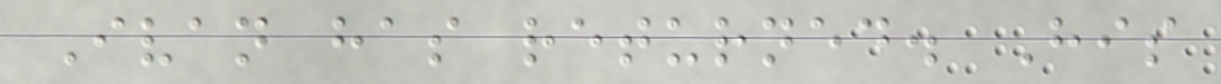Ivan has returned. His
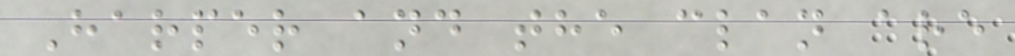Harper and the clan are
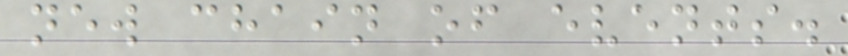new chain of events.
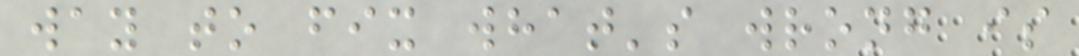way to fix what's wrong is
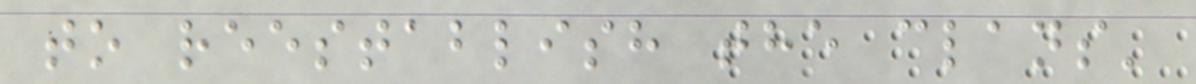to reestablish the clans'
